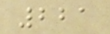221
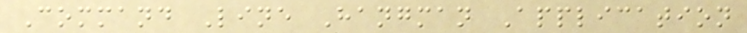Command Line Hangman Application
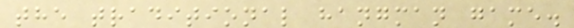the traditional hangman game.
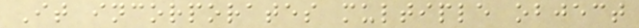It incorporates multiple object
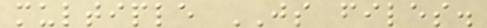multiple JS files.
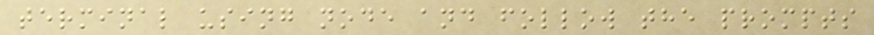terminal using node and follow the prompts
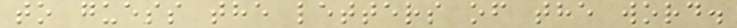to guess the letters of the word.
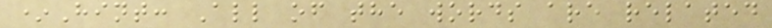*Hint: All of the words are related
